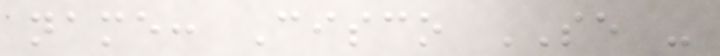name: Cisco SE -
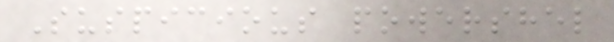Suspicious powershel
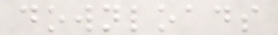downloads
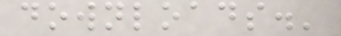downloads.'
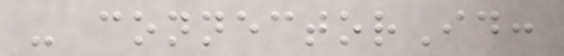- connectorId:
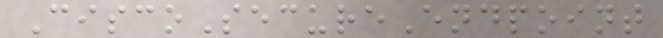CiscoSecureEndpoint
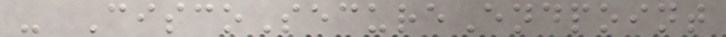- CiscoSecureEndpoint
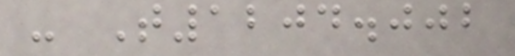- T1204.002
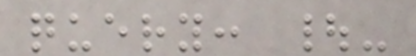query: |-
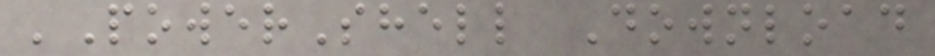'PowerShell Download
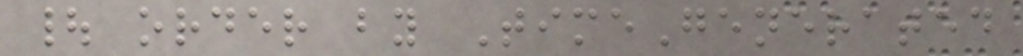| order by TimeGenerated
